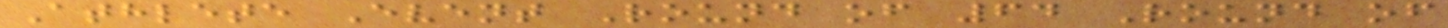Athlete Event Round of 64 Round of
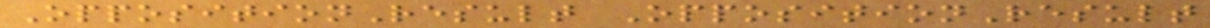OppositionResult OppositionResult
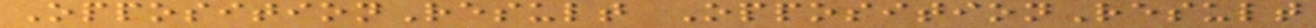OppositionResult OppositionResult
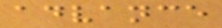advance
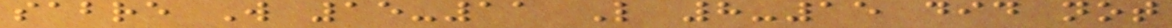sabre W 15-11 L 8-15 did not
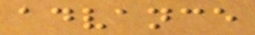advance
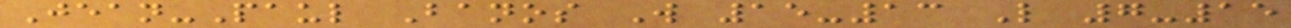Jean-Paul Banos W 15-13 L 7-15
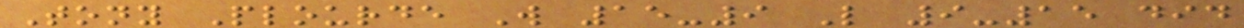Tony Plourde W 15-9 L 9-15 did
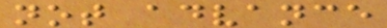not advance
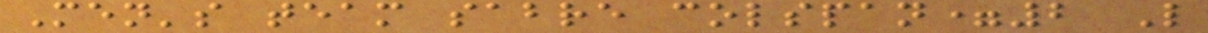Men's team sabre colspan=2 L
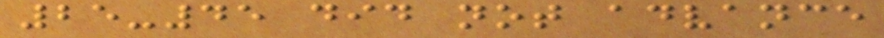25-45 did not advance
